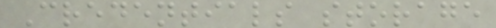Credentials storage
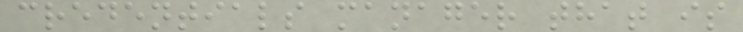credentials manager that is
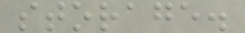storage.
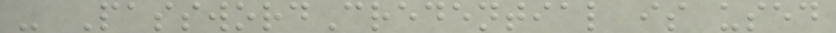- PasswordCredential is used
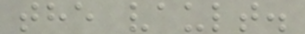the vault.
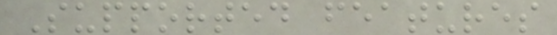Supported features
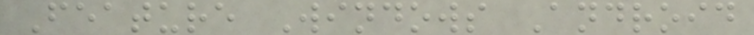Feature Windows Android
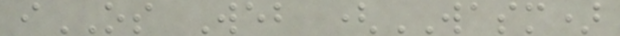iOS Web (WASM)
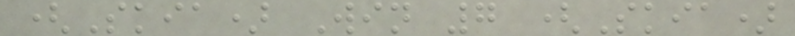(Skia) Win 7 (Skia)
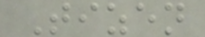Tizen
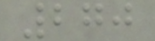270
